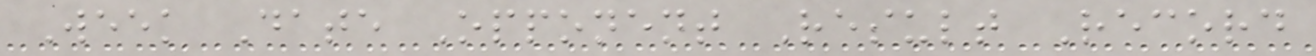Week Date Opponent Result Record
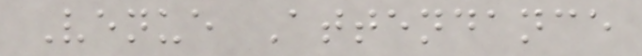Venue Attendance
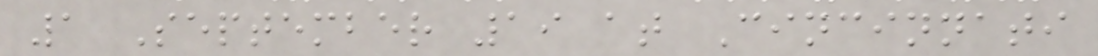1 September 19 at Cincinnati
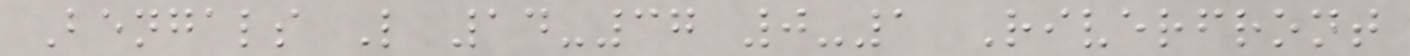Bengals L 14-37 0-1 Riverfront
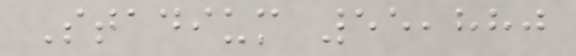Stadium 55,880
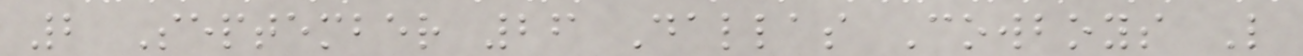2 September 26 Dallas Cowboys L
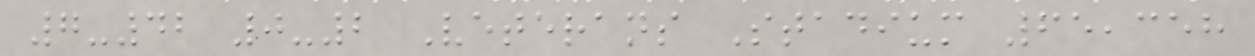7-42 0-2 Veterans Stadium 65,358
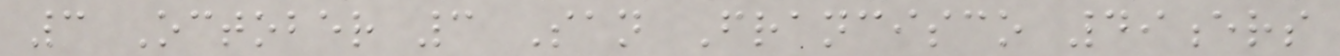3 October 3 San Francisco 49ers
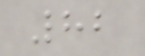82
